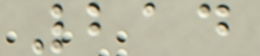214
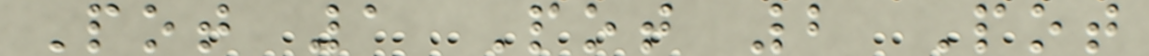Pot 1 Pot 2 Pot
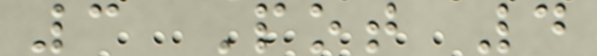3 Pot 4
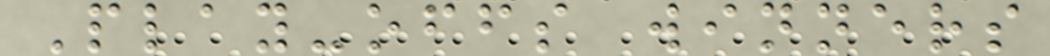Play-offs winners
